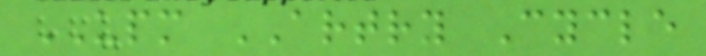UPM ARTRY Cycle
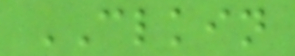CLKIN
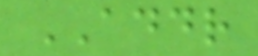ADDR
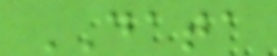DATA
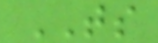TS
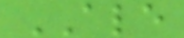ALE
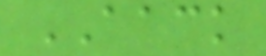AACK
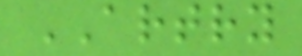ARTRY
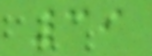39
